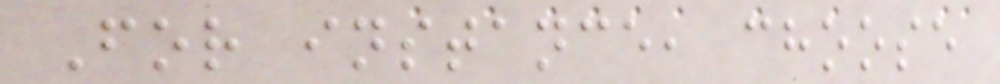For instance, choose
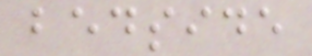bedside
